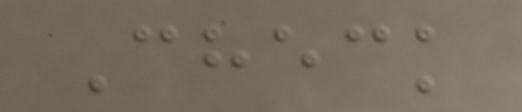Check
